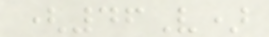(46V)
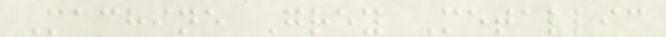Machine Grey Metallic
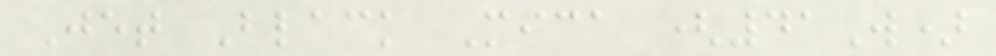Jet Black Mica (41W)
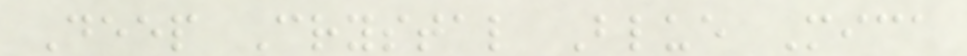Deep Crystal Blue Mica
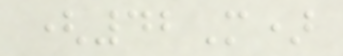(42M)
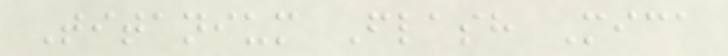Titanium Flash Mica
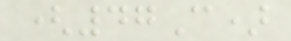(47C)
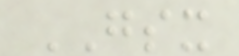GSX
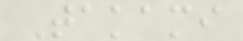Takami
